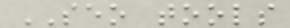SEO tools
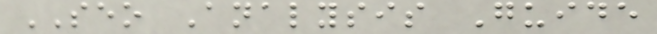SEO Analysis Guide
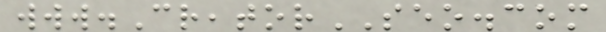www.CreatorSEO.com
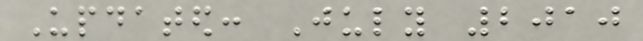Updated: July 2010
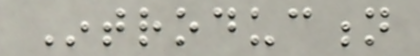Introduction
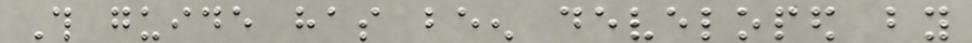This guide has been developed by
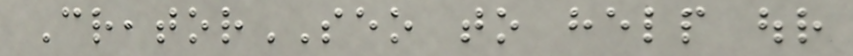CreatorSEO to help our
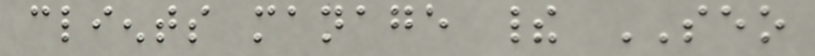clients manage their SEO
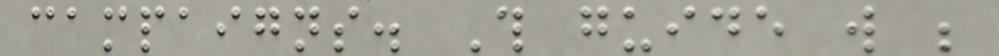campaigns. This guide will be
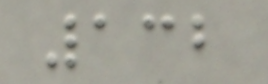132
